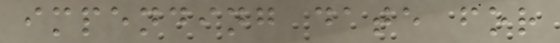impending date for
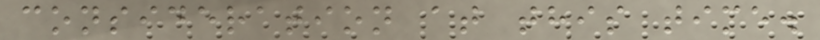consideration at this time.
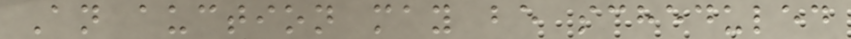An auction may be scheduled
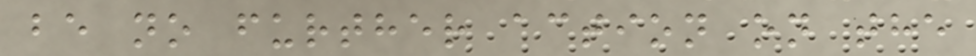be no further action on the
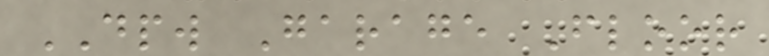DPW Garage Floor
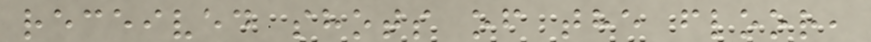received shots of the floor,
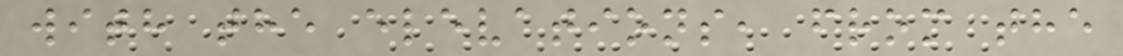with the elevations, from the
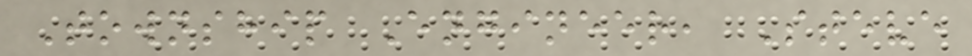Township Engineer, Steve
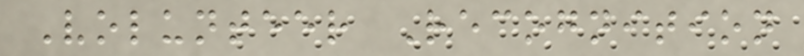Volunteer Recognition
